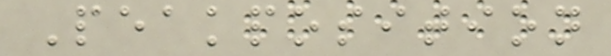Peakposition
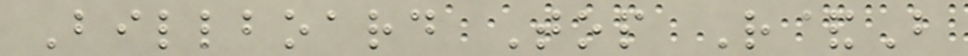Billboard Top R&B
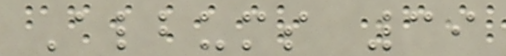Albums 39
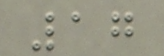17
